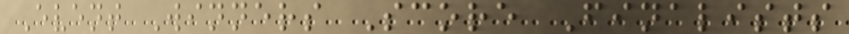Event Winners Score Finalists
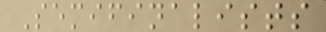Semifinalists
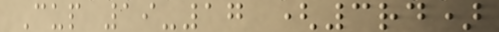Cup 19-17 (3rd)
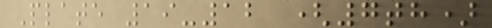Plate 19-12 (7th)
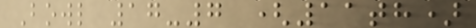Bowl 17-7 (11th)
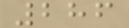286
